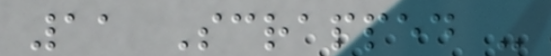11 Scrapped -
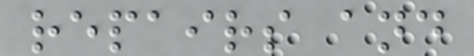repairs and
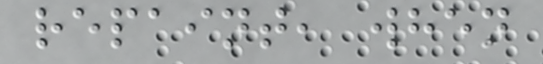repaint, when
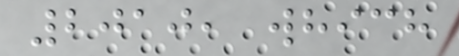2010, which
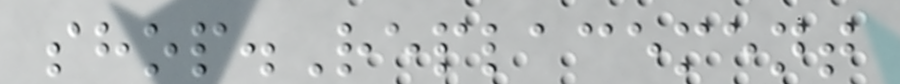shop.Replacement
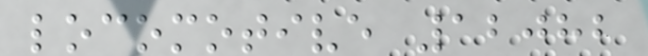locomotive 12082
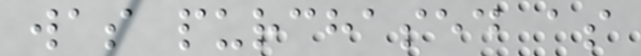was purchased as
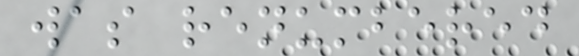was renumbered
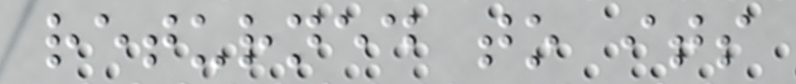returned to its
